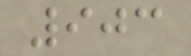903
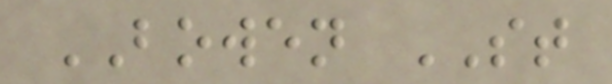BOWEN ST
